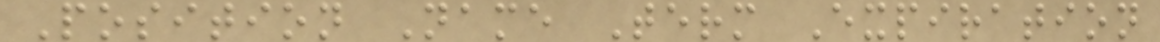Position Name Term Expiration
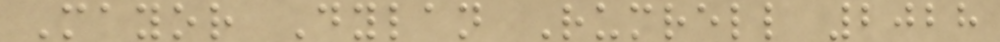Mayor Dylan Rumrell 2028
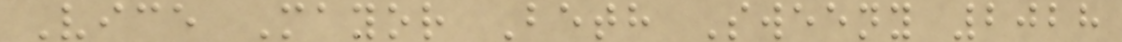Vice Mayor Beth Sweeny 2028
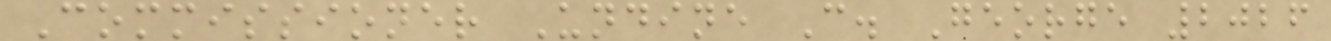Commissioner Undine C. George 2026
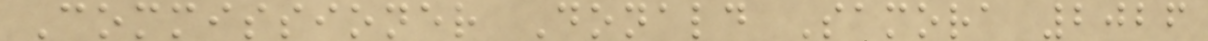Commissioner Donald Samora 2026
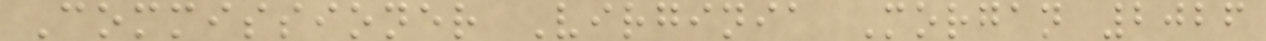Commissioner Virginia Morgan 2026
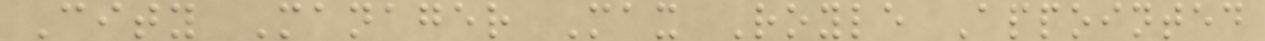City Manager Max Royle Appointed
